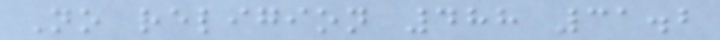No religion 488 31.2
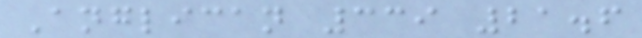Anglican 339 21.6
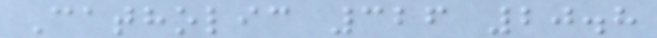Catholic 326 20.8
